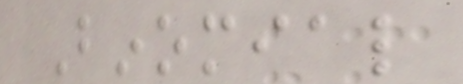Binomial
